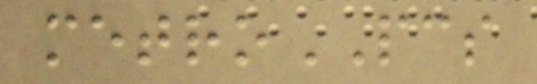metroPCS
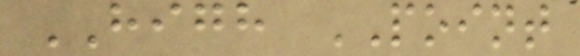HIGH POINT
